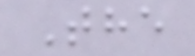The
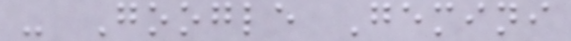- Google Gemini
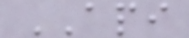API
